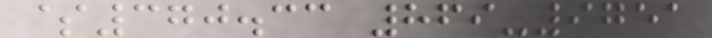$370.33 869-9751
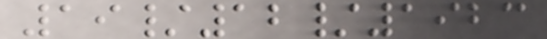19/12/1923
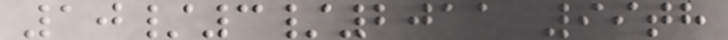10/3/2011 99th
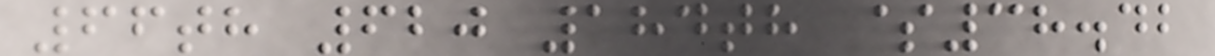66th 620 184th $38.42
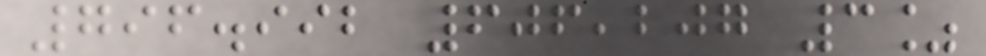796.992 606,207 3%
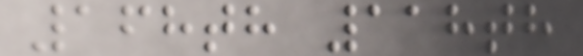168th 118th
